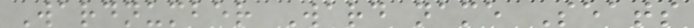Wardnumber Ward name Seats
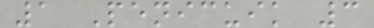1 Penicuik 3
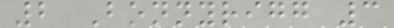2 Bonnyrigg 3
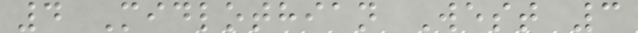4 Midlothian West 3
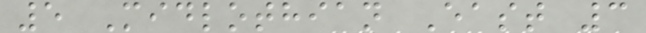5 Midlothian East 3
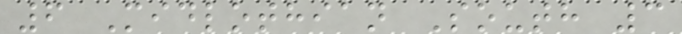6 Midlothian South 3
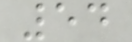54
